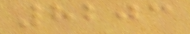8203
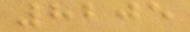8205
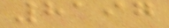8197
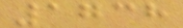1738
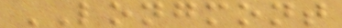LONGMONT
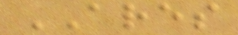ARES
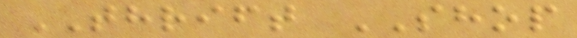THRIFT SHOP
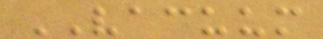VACUUM
